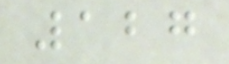127
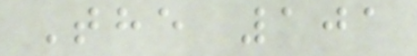The 101
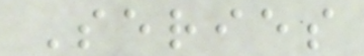Series
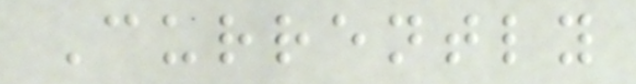Currently
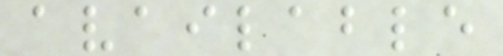available
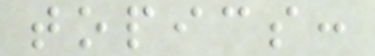topics:
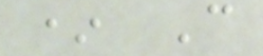* C
